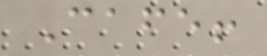Cafe!
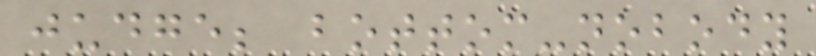judge; bottom-nobody
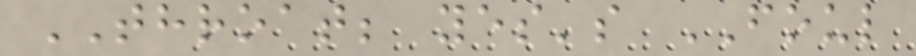THROAT; yes's FOUL
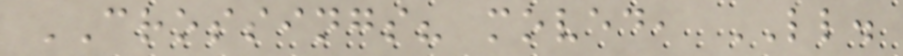CROSSINGS? moved, LL.
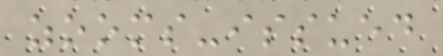zooms-issued
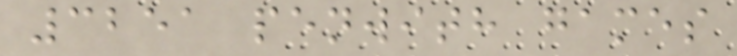3251 penwith games
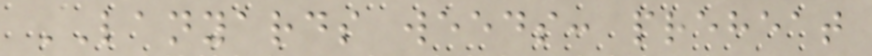LANYARDS weeds: preheat
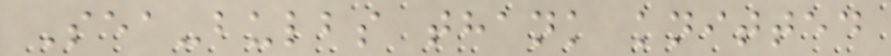Sea-bulbs thank knitted
